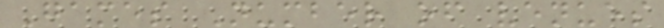Games Number of venues
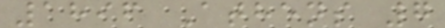1896 Athens 7
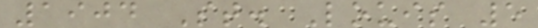1904 St. Louis 5
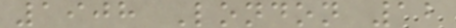1908 London 12
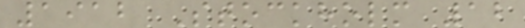1912 Stockholm 12
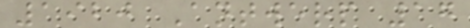1920 Antwerp 17
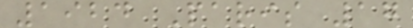1924 Paris 17
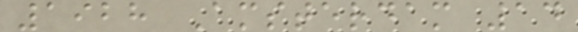1928 Amsterdam 14
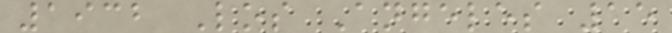1932 Los Angeles 15
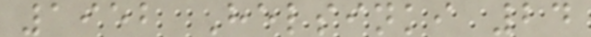1952 Helsinki 24
